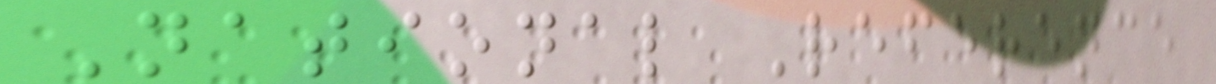National Reference
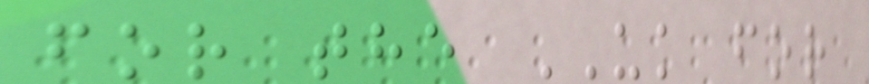for the UK for
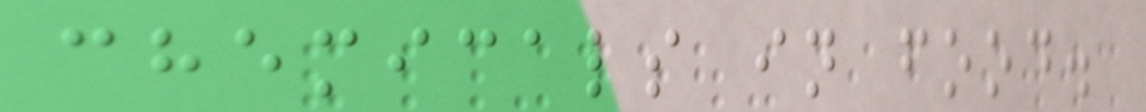chemicals in food.
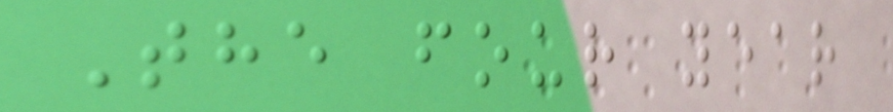The four year
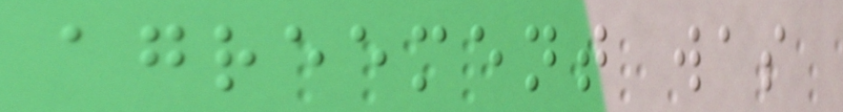agreement was
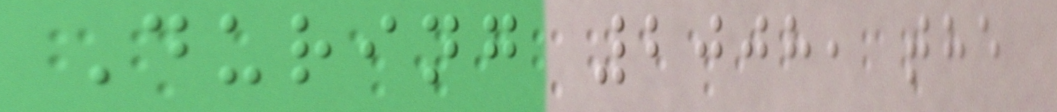During 2008, the
